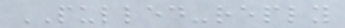PULLED-reply
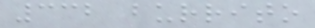332 burrito
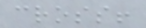cross!
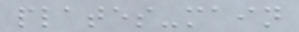plates-main
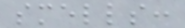smells:
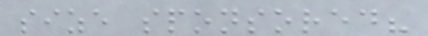size sponsored?
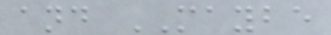and MAYBE
